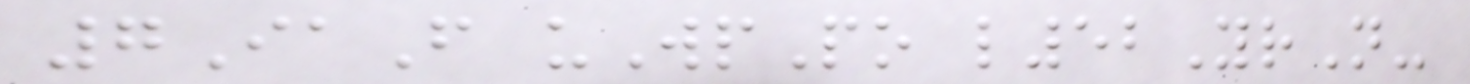7IaF uWpPo l52YrN-
